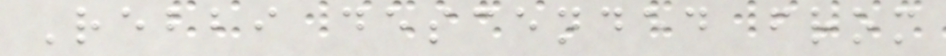Rebbi descended from
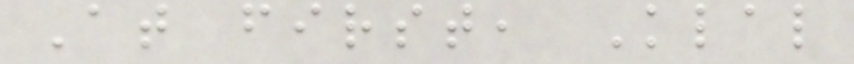At first, Klal
